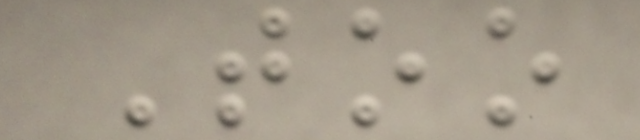Too
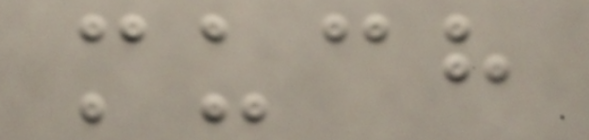much
